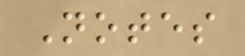Notes
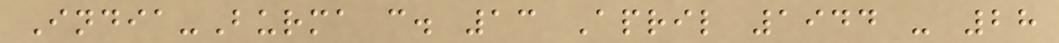India-Burma c. 13 April 1944 - 28
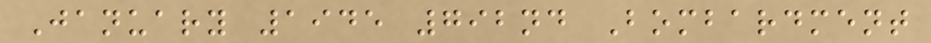January 1945 792nd Bombardment
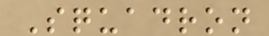Squadron
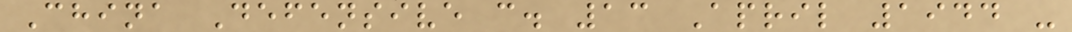China Defensive c. 13 April 1944 -
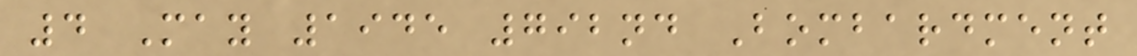4 May 1945 792nd Bombardment
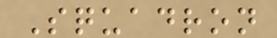Squadron
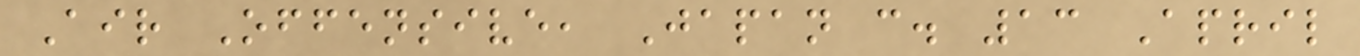Air Offensive, Japan c. 13 April
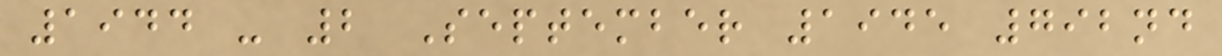1944 - 2 September 1945 792nd
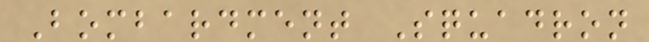Bombardment Squadron
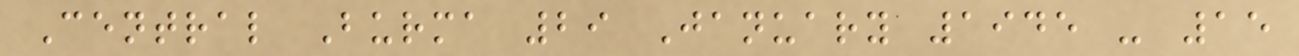Central Burma 29 January 1945 - 15
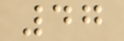47
